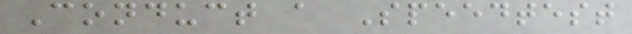Conduct a Speedtest
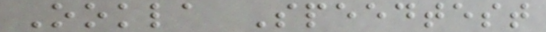Ookla Speedtest
